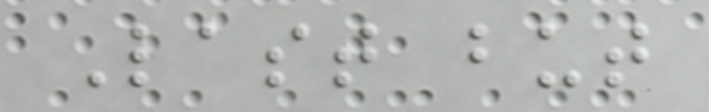Last but
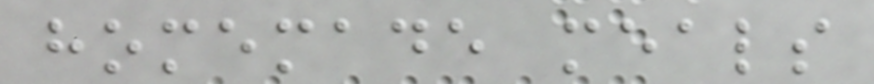homemade meals
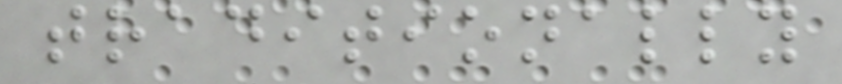traditionally
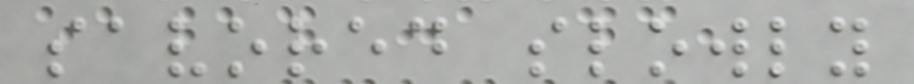savored slowly
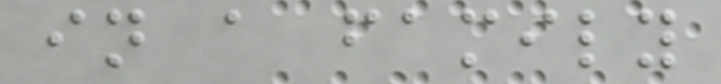in a family
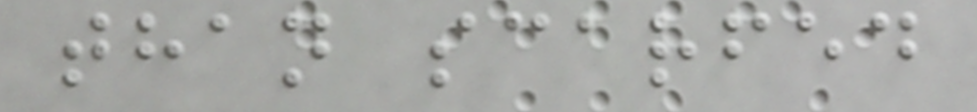than scarfed
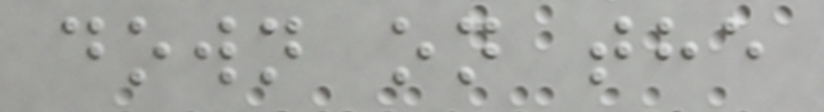down on the
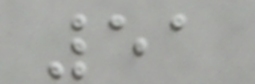51
